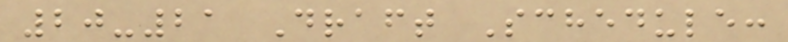20-21 Draft Schedule:
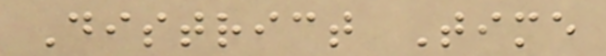District Time
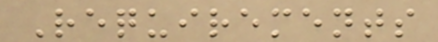Requirements
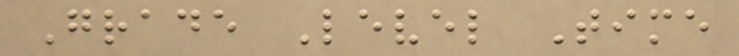Grade Level Time
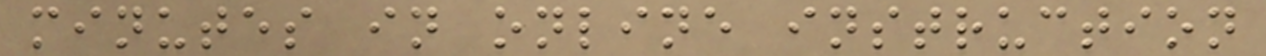minutes in online instruction
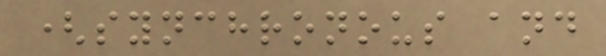(synchronous and
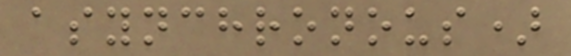asynchronous)
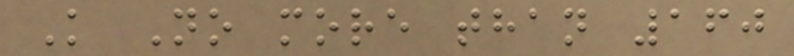K No more than 160
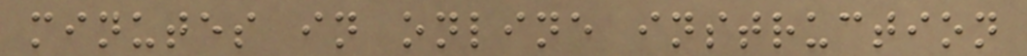minutes in online instruction
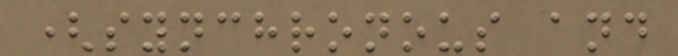(synchronous and
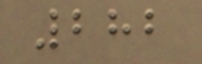282
